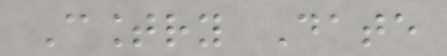Country Date
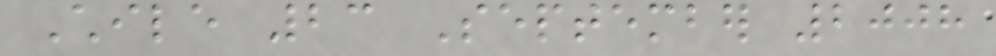Chile 23 September 2008
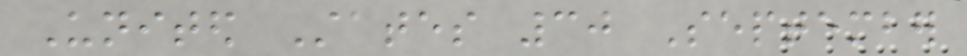United States 30 September
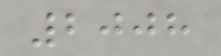2008
